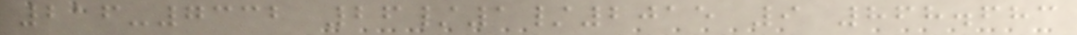216-7332 26/1/2015 9 868.683
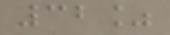32%
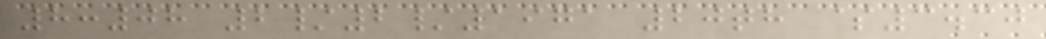8:08 2/2/1971 20th $3.30
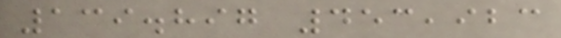139.897 453,923
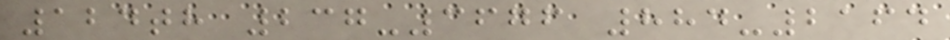124th 237-3676 884-2164
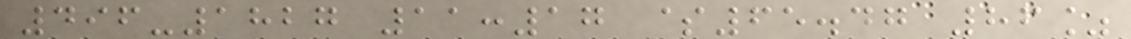496-1827 11:17 $65.47 86%
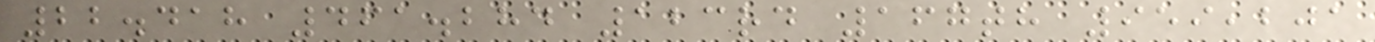22.418 461.284 123rd 167th 959,201
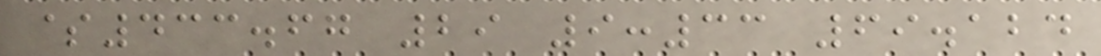$433.67 29 9:33 69.124
